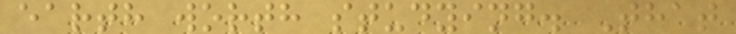earth worth studying. That
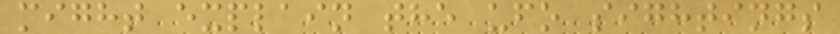might explain the ufo sightings
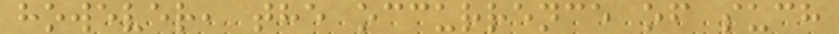however, the occurrence of such
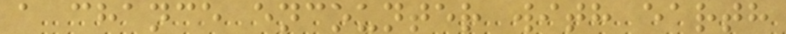a chance encounter with earth
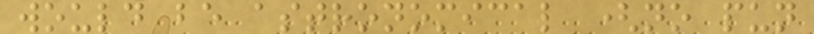would be astronomical (no pun
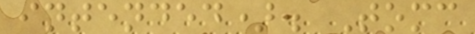intended). Tomc
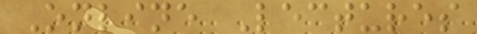Online Lectures
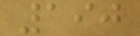190
